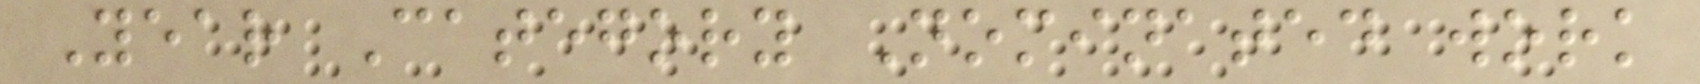Year Category Nominated work
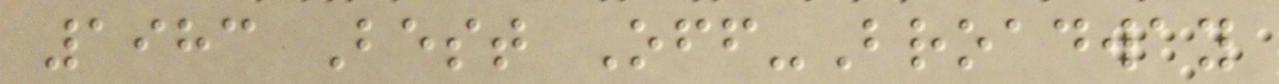1983 Best Off-Broadway
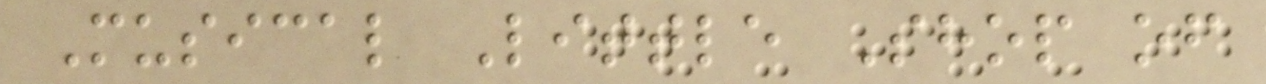Musical Little Shop of
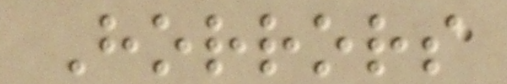Horrors
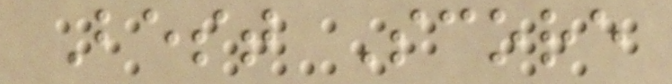Best Score
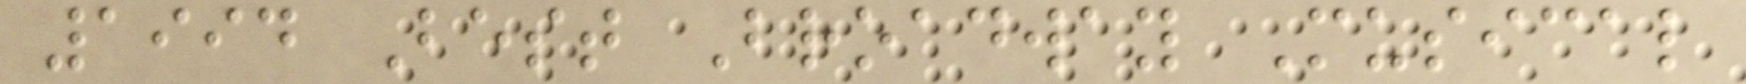1994 Best Broadway Musical
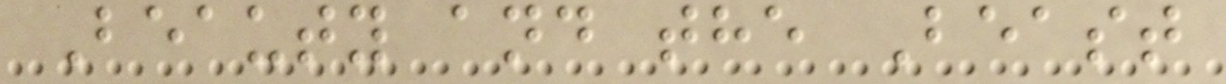Beauty and the Beast
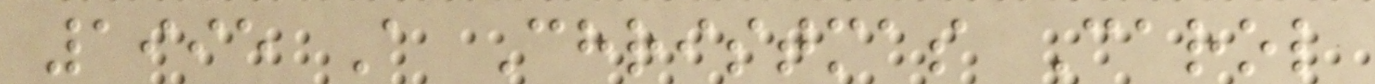1995 A Christmas Carol
